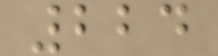224
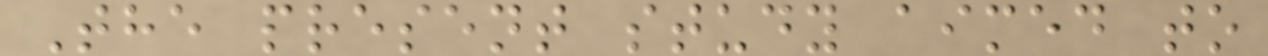The present study aimed to
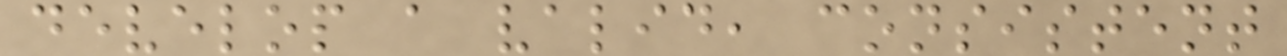develop a valid, consistent
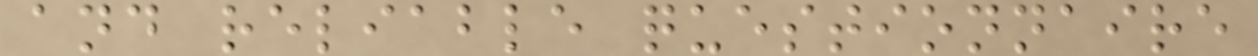and reliable questionnaire
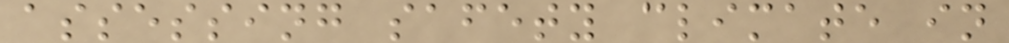assessing safety climate in
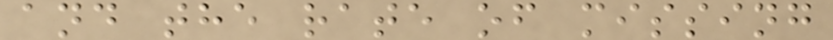and the rate of missing
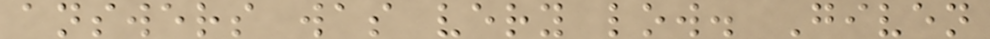answers was very low. Given
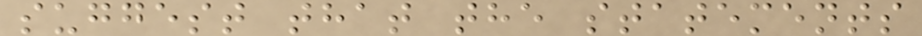suggest that the statements
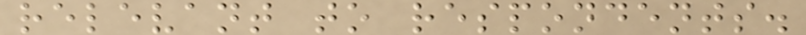relevant to respondents.
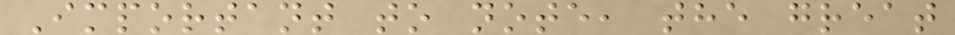Important to note, the great
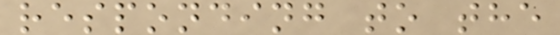responding to the
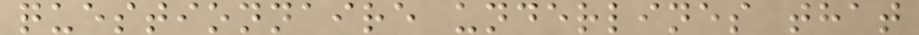questionnaire underlines that
